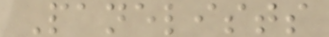Panelists
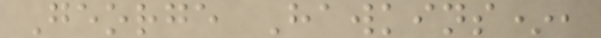George Hawkins*,
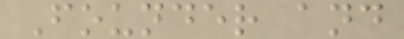Founder and
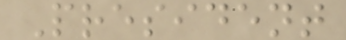President
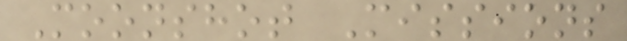Moonshot Missions
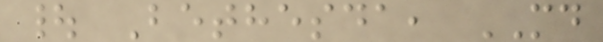| Bethesda, MD
